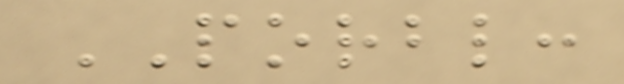PORBL:
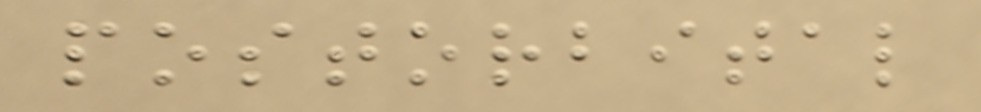postorbital
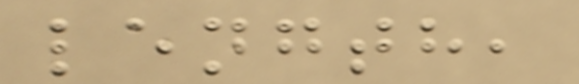length,
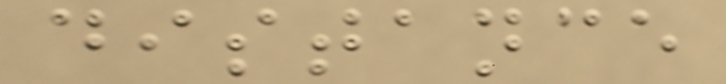distance
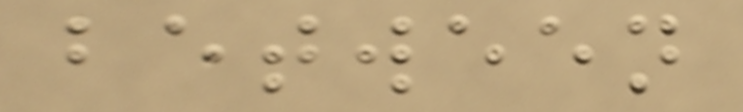between
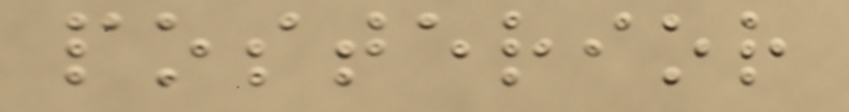posterior
